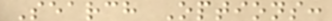Search Options:
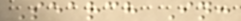Search In:
